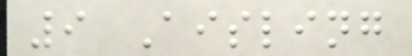9 Aisling
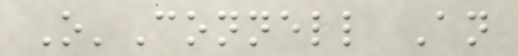O'Connell An
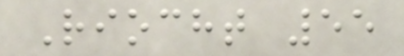Riocht 55
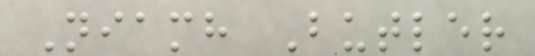Niamh Butler
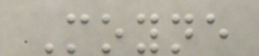Moyne
